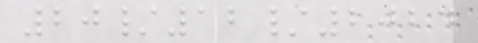20/12/2024
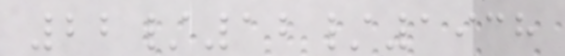22/12/1938
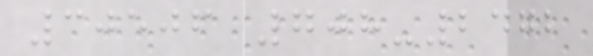30506 708-2472
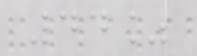44%
